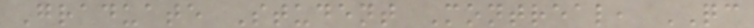Graduate Student Montreal, QC
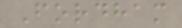Fordham
